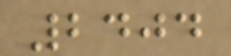2404
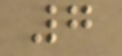7
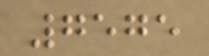7575
